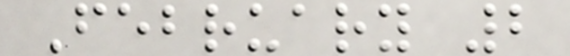February 2
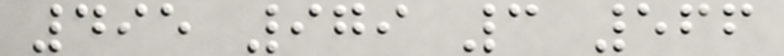495 979 3 566
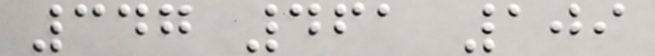347 461 109
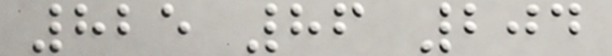825 86 204
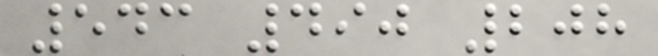543 490 208
